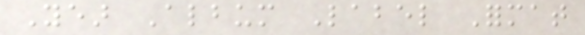Year Album Label Format
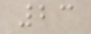23
